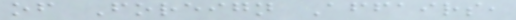of Foreign Affairs,
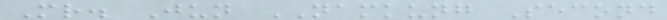Mr. Jun NAMKUNG Second
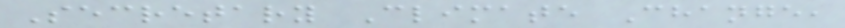Secretary Climate Change,
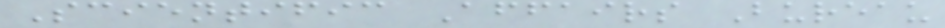Scientific Affairs Bureau
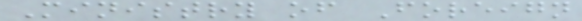Ministry of Foreign
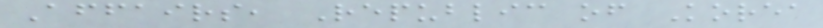Affairs, Republic of Korea
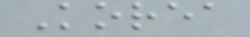Korea
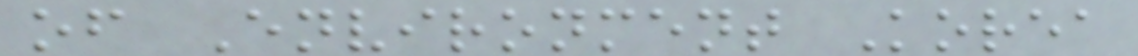of Environment Korea
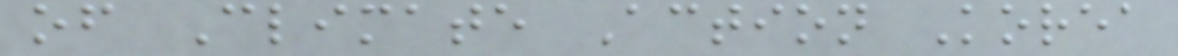of Climate Action Korea
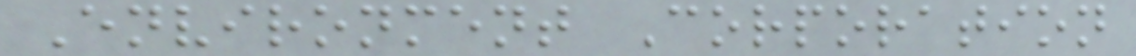Environment Corporation
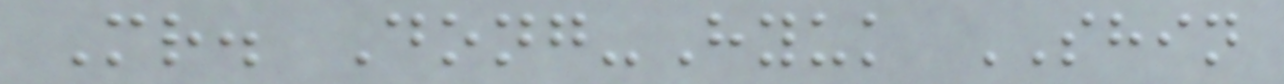Mr. Dong-Hyuk SHIN
